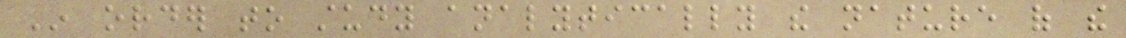In order to study analytically the nature of the
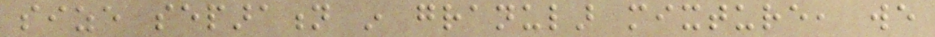size separation in granular mixture, we
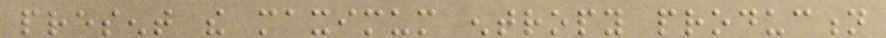present the maximum entropy production
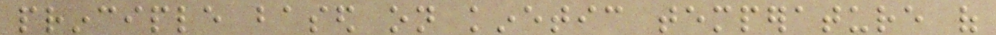principle based on kinetic temperature of
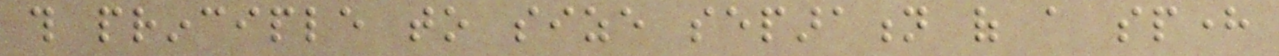this principle to size separation of a sphere
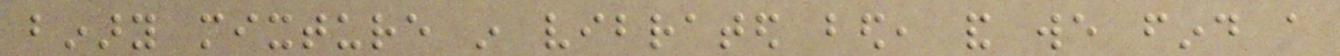binary mixture in vibrated bed, and we find a
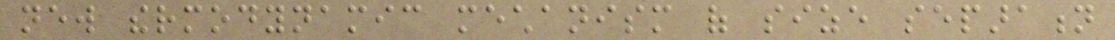new thermodynamic mechanism of size separation
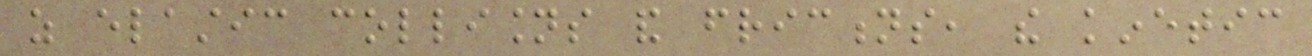as elastic collisions and frictions, the kinetic
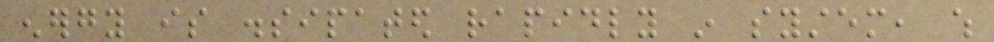energy is dissipated rapidly in system, which
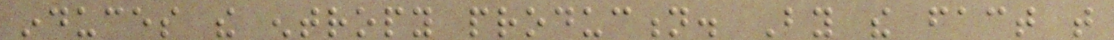induces the entropy production. By the fact that
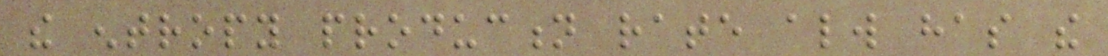the entropy production rate always has the
